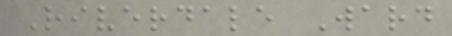Riverdale Ward
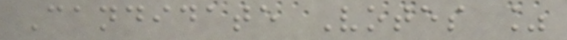Candidate Votes %
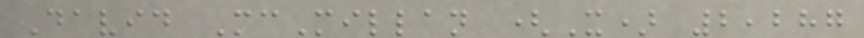David McMillan (X) 2,287
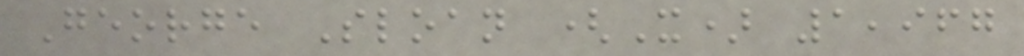George Sloan (X) 1,967
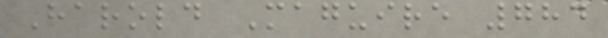Harold Maguire 784
